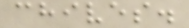chives.
